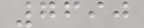7690
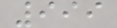999
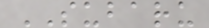SUBARU
